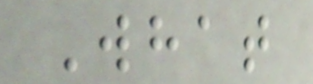What
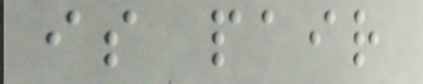is pair
